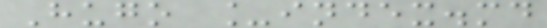Hugo _index.md
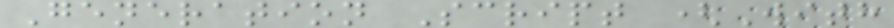Generation Script (With
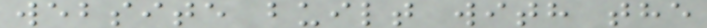website built with the
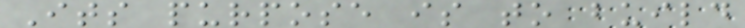Its purpose is to build
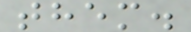them.
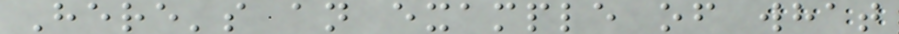Here's an example of what
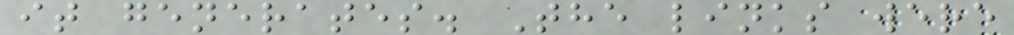it generates. The links were
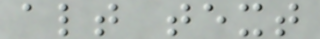alt text
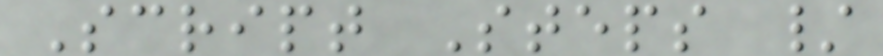Script Steps /
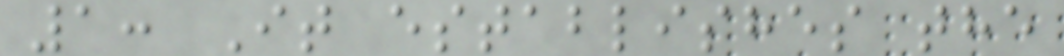1: It establishes the
